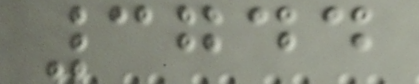3744
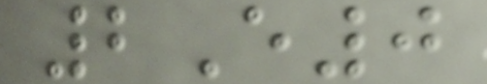2E0
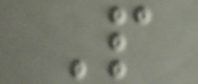P
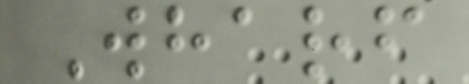Wharf
